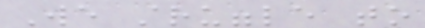We struggle to
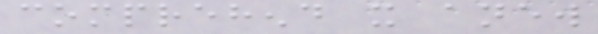comprehend it anew
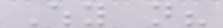Why not?
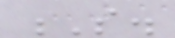S.
